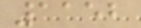1152
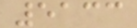5133
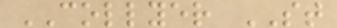COLLYER ST
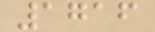1716
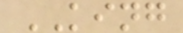KING
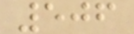506
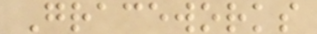Graceworks
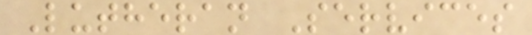Lutheran Services
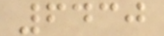6430
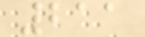211
